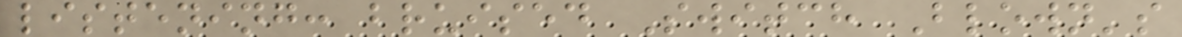listening: bruised Switch Blown's
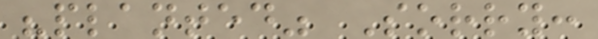"planted" Sorry:
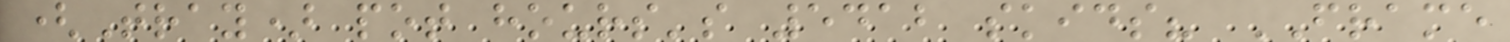(Tray) pot hours's 5412 skids? FRAME
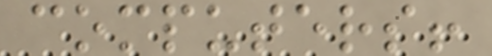computers!
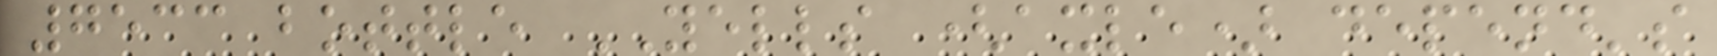7533 bottle YELLS (axle) depend's
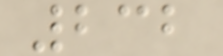232
